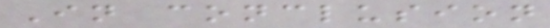In conclusion
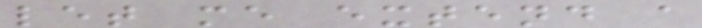let me extend a
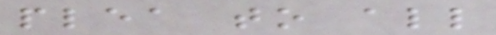plea to all
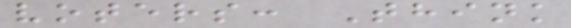voters: Think
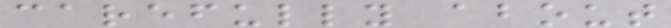carefully about
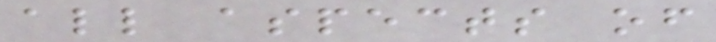all aspects of
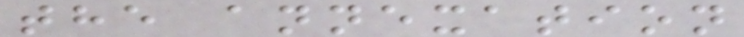the annexation
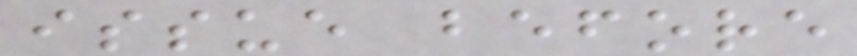issue before
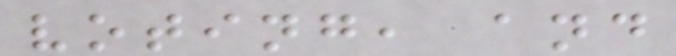voting, and
